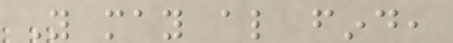You may also find,
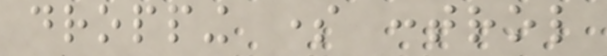dropping some control
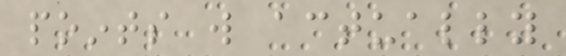points will actually
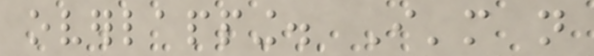overlapping. I'm not
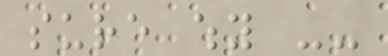sure why --
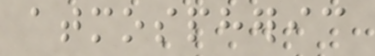atmospheric
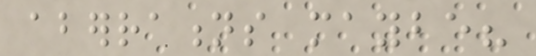aberrations maybe?
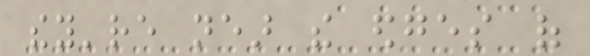they're near the edges of
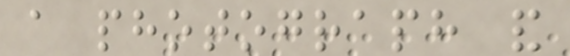a photograph and
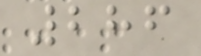286
